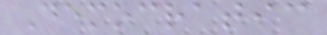Democratic
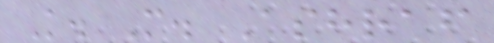K. M. Ashraf
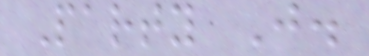Party J.
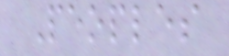Peoples
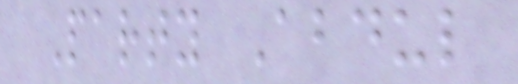Party Abdul
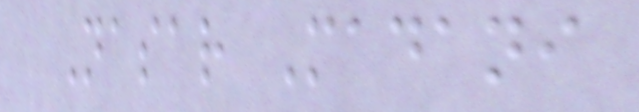Nasar Madani
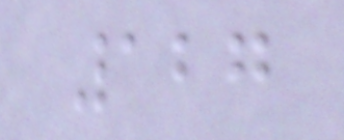127
